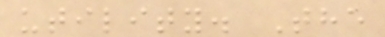utility. The
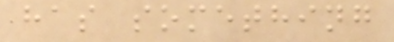has something
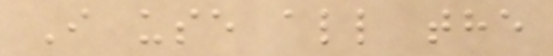I use all the
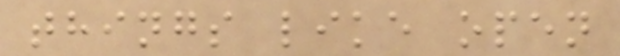things like open
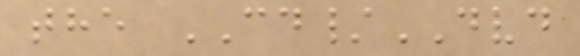the CD/DVD
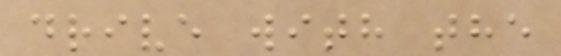drive with the
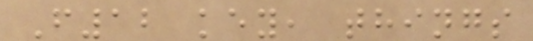F12 key, things
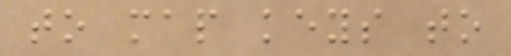to map keys to
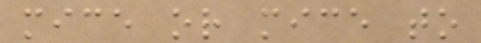mice or mice to
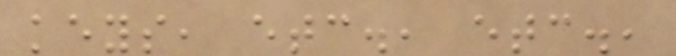keys, etc., etc.,
